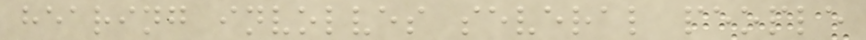hearing involves several people
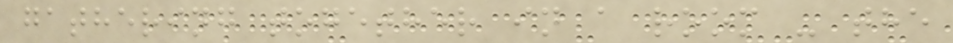gathering together in a room - the
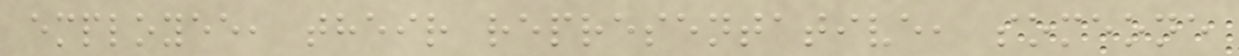employee, their representative, someone
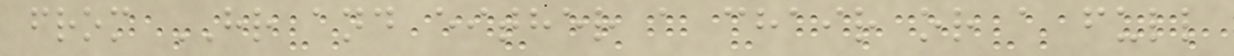from HR and either a chair or a full
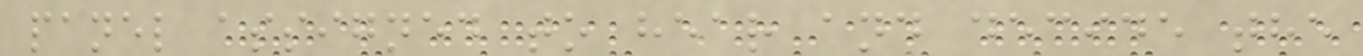panel assigned to hear and decide the
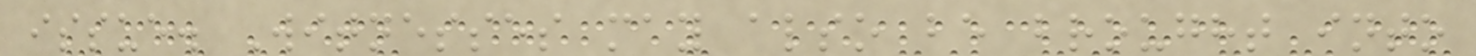issue. Witnesses may also be brought into
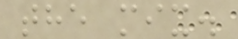the mix.
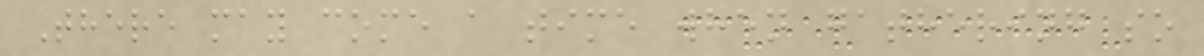There may come a time when gathering so
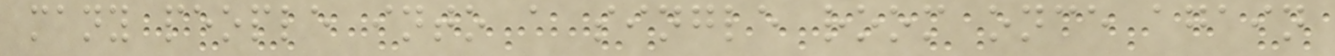many people into a single room once again
